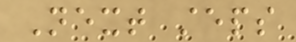Next steps
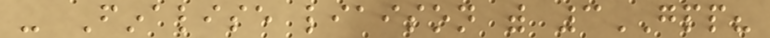- Finalise liaison with 3GPP?
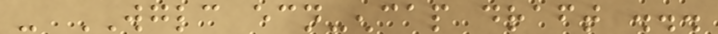- WGLC ecn-encap draft ...
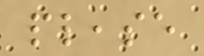please
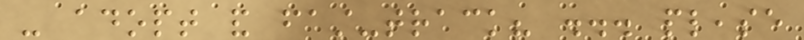- adopt and fast-track? ... please
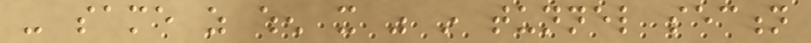- same as when it was in tunnel section
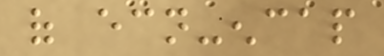of ecn-encap
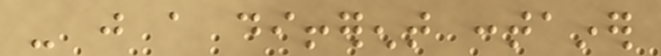- just a different container
